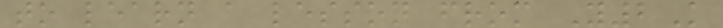to learn a lesson from Y2K
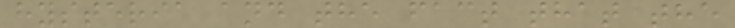hysteria and the fact that the
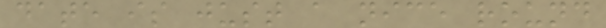date is just a nice round
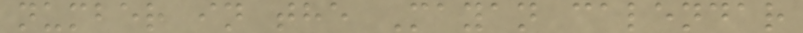number in the Mayan calendar
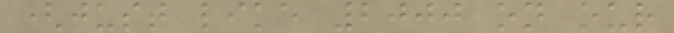(just like 2000 on our
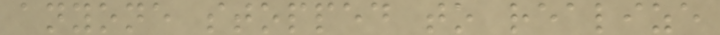anyone stopped to realize
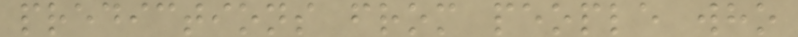predictions from people who
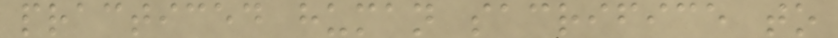practiced human sacrifice to
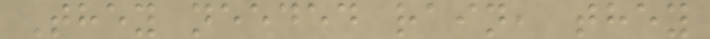They needed rain, they
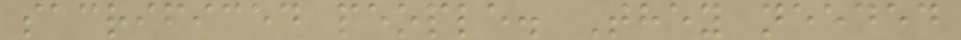sacrificed people. They needed
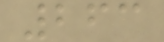263
